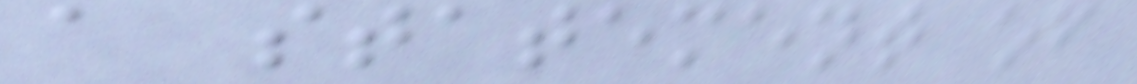a statement of
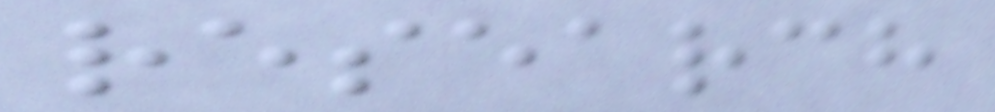research
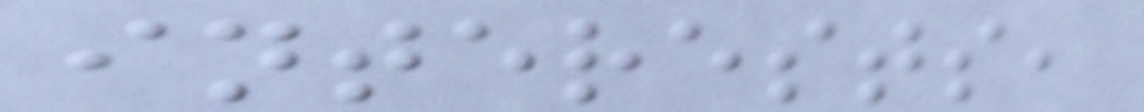interests,
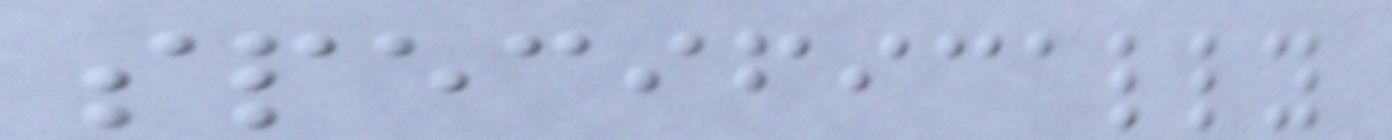specifically
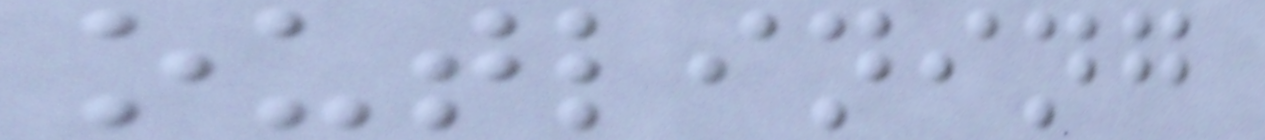outlining
